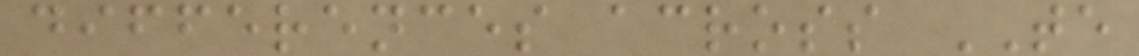differences across TE
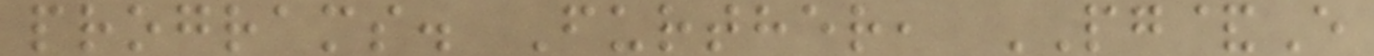programs. Further, PG&E
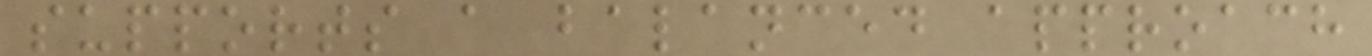supports a balanced approach
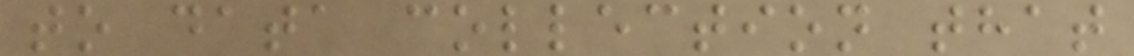to data collection that
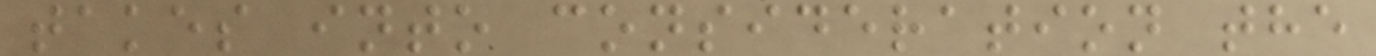takes into consideration the
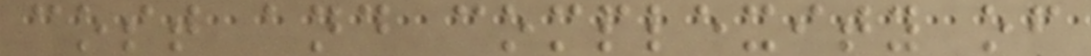cost and complexity of
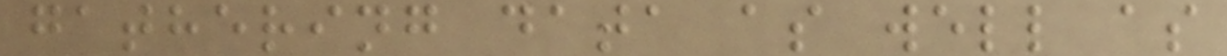gathering data as well as
